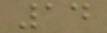14
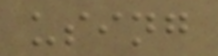using
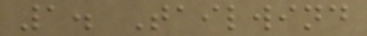1. Tailwind
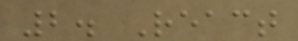2. React
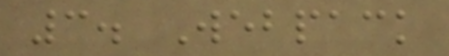3. Webpack
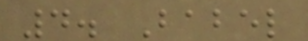4. Babel
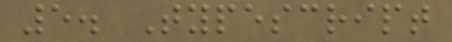5. Typescript
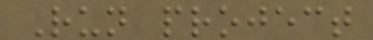Run project
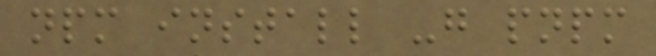npm install -g pnpm
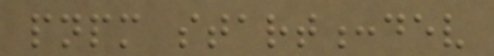pnpm start:dev
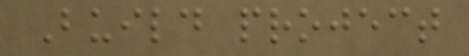Build project
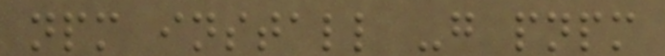npm install -g pnpm
